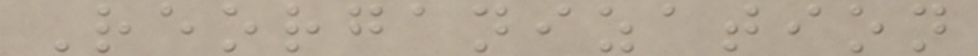Reorganization
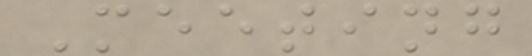Meeting
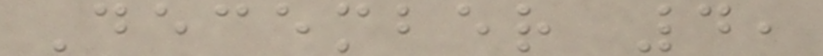December 4,
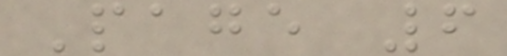Page 6
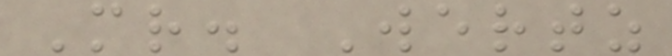Mr. Wertz
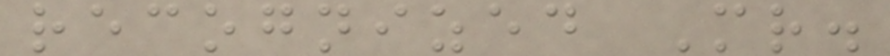recognized Mr.
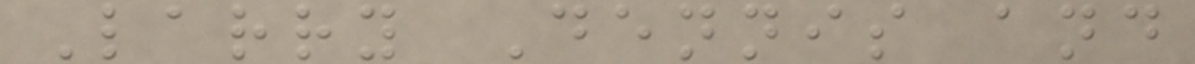Larry Dennis and
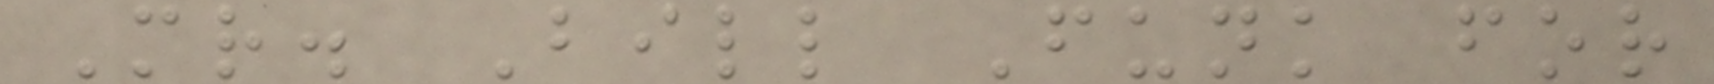Mr. Bill Funk for
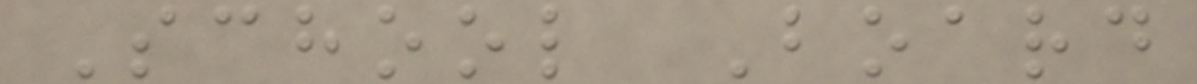School Board
